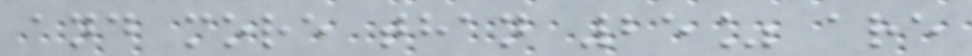and more than 25% are
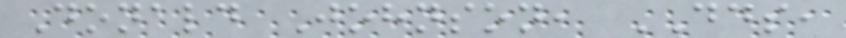Donald Johnson, DDS,
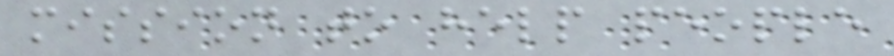mission to help people
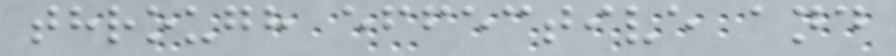through effective and
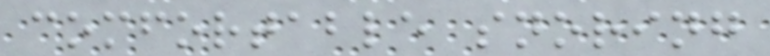comfortable snoring
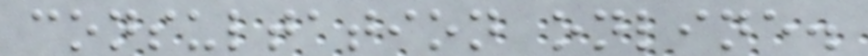consultation online.
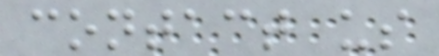contact us
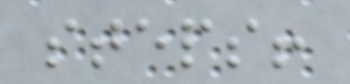steps!
